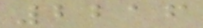2216
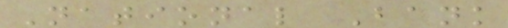National Bank
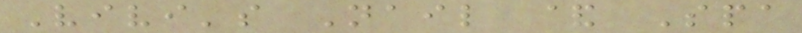Vivi's Nail & Spa
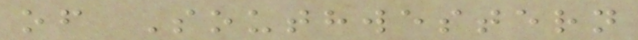of Southwestern
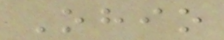Ohio
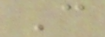C
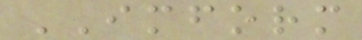IMFORM
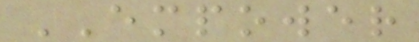EMPOWER
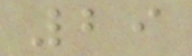29
